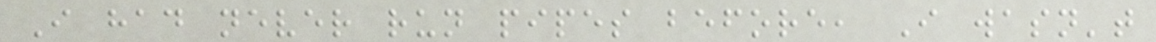I had never run pipes before, I wasn't
